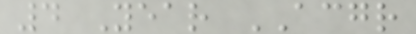4 Year ACGR
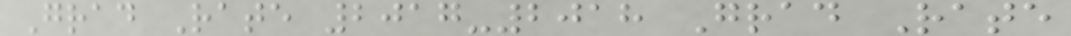Grad Rate 2017-2018 Grad Rate
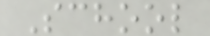School
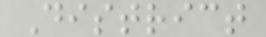District
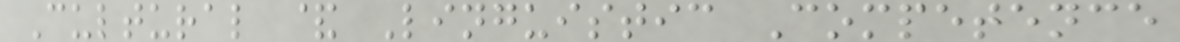Cultural & Linguistic Competence
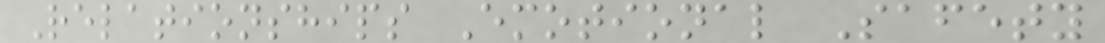Relationships Emotional Safety
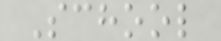School
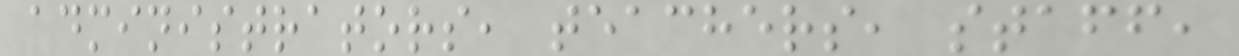administrators, teachers, staff,
